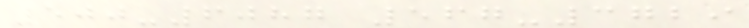500-6087 567-3729
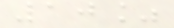10%
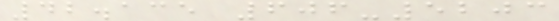42.135 606-5203
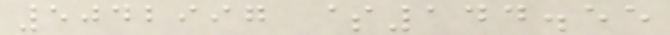5042997 $144.55
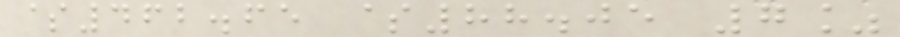$462.65 $88.05 7%
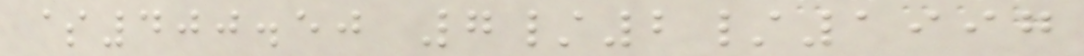$400.50 7/2/1997
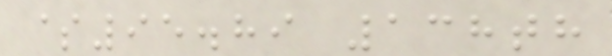$95.89 138th
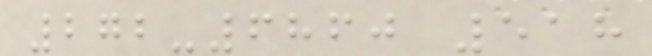272-6860 518
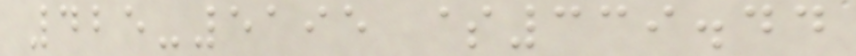425-5195 $339.44
